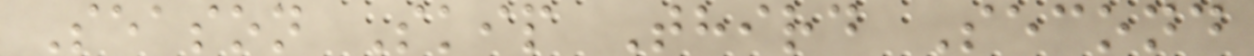Season Skip Third Second
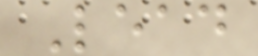Lead
